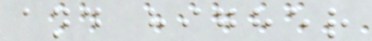and higher
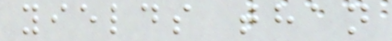yields than
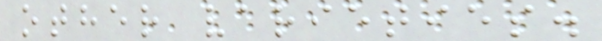other varieties.
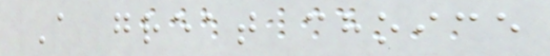A great choice
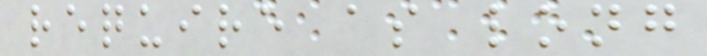require as long
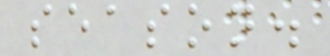season.
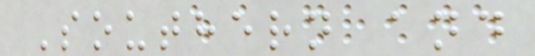Southern and
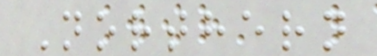Northern
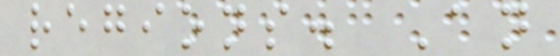regions. An
